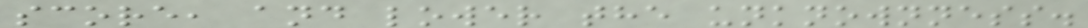score, and lower the unknownness.
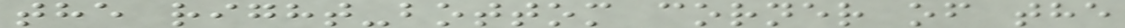the right-bottom corner of the
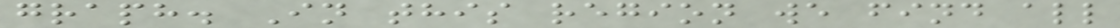graph. In this region we find all
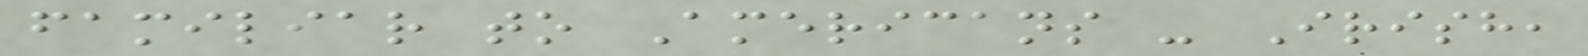familiar to Americans - Irish,
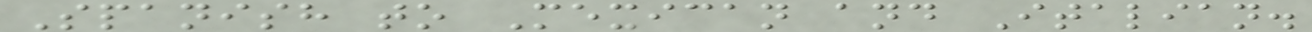Spanish to Mexican and Italian.
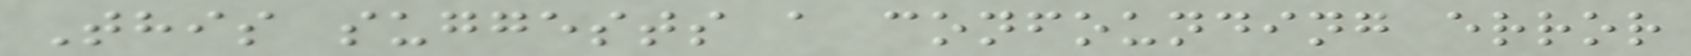This suggests a confounding error
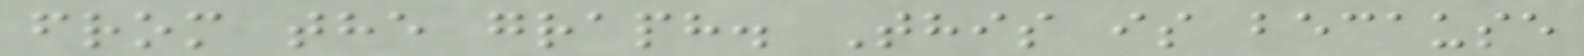from the graph. This is because
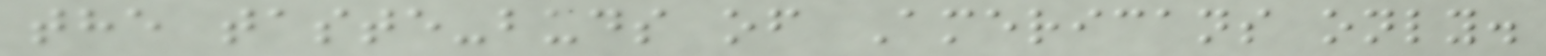the taste-buds of Americans only.
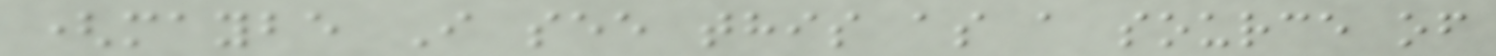(maybe I see this as a source of
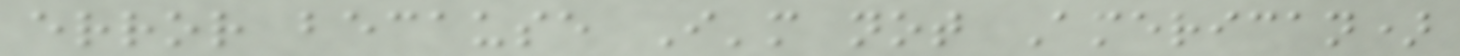error because I'm not American)
